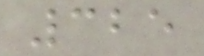325
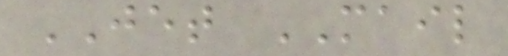JET MAIL
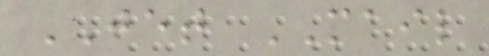JET MAIL
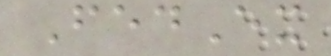FedEx
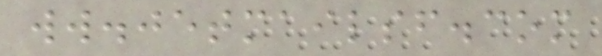ww.jetmailsf.com
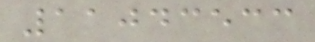11043533
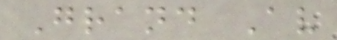Grand Av
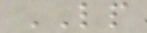LP
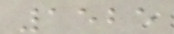1525
